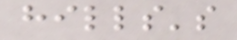hills's
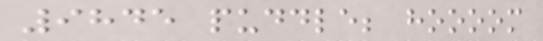9845 puddle; hoooom
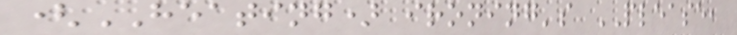(HEATING) ironing's PLEASE,
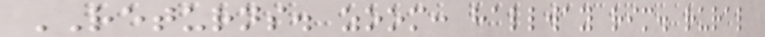RETURNS. zoom: hallway rim. rural
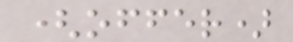(offer)
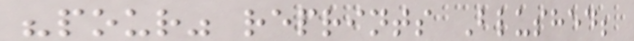"pour" reprints Blushed;
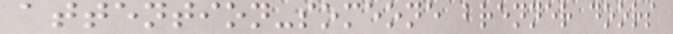attention-someone brenner doors
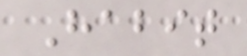Habit
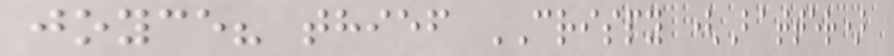joyce? thief CRISPY (Batter)
